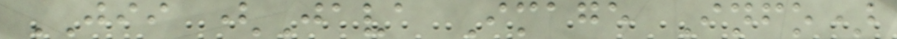JII (Java Image Info)
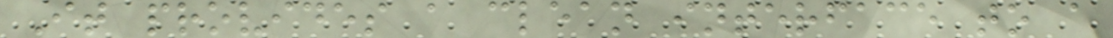It provides a clean interface to a
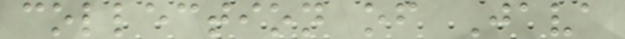collection of Java
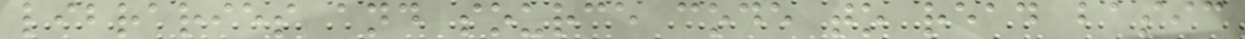libraries and source code to read basic
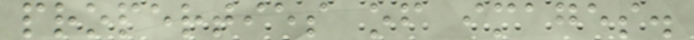properties of images.
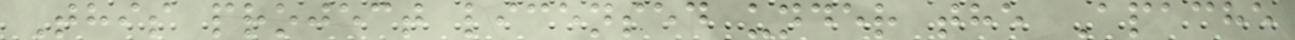This project licensed under the Apache
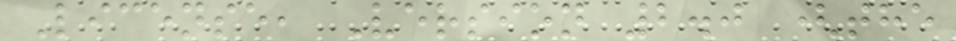License, Version 2.0 (the
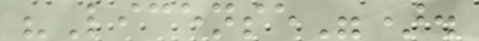"License").
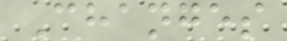Changes
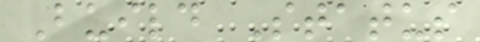Build Status
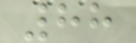88
